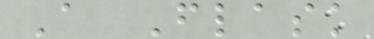A Flask
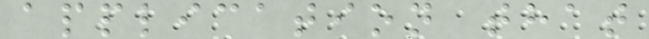application that
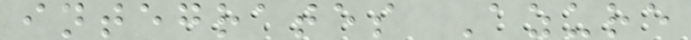integrates Azure
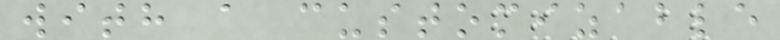with a customizable
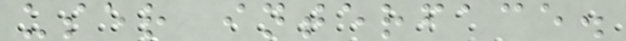user interface.
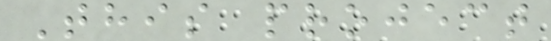This project
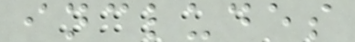includes
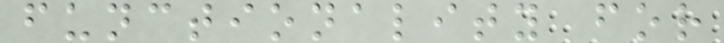functionality for
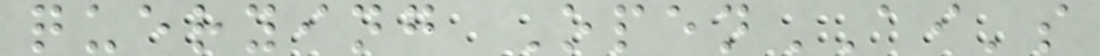querying OpenAI's
